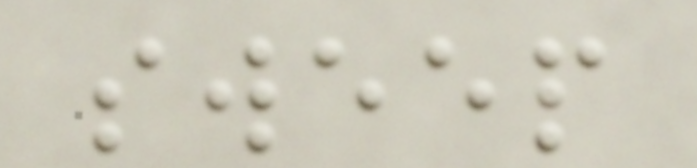sweep
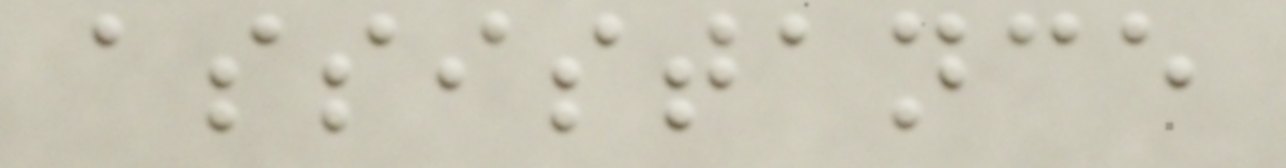assistance
